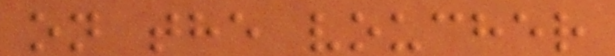on the voucher
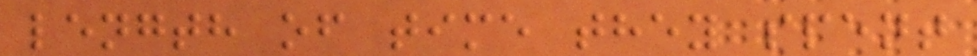length of time they spent
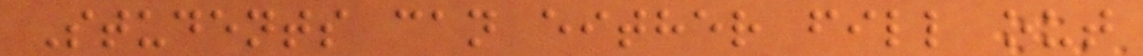Students can either fill out
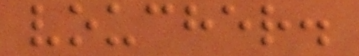voucher.
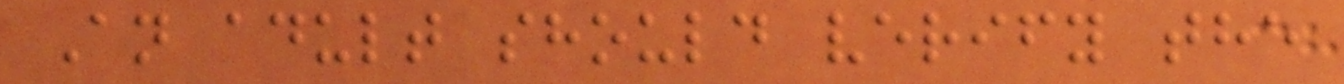An adult should verify the
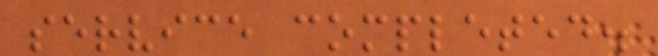service completed.
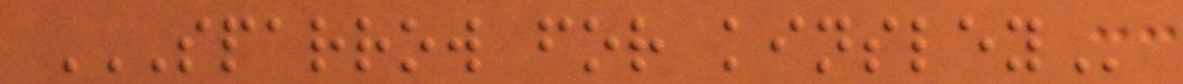SPARROW FOR KINSLEY
